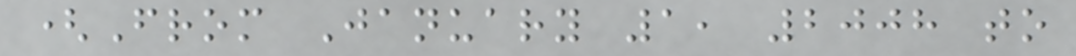(From January 1, 2008 to
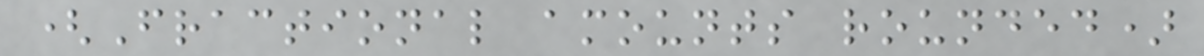(Fractional amounts rounded)
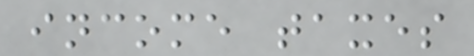income taxes
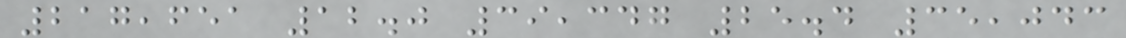217,651 12.0 39,347 25.4 35,043
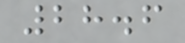28.6
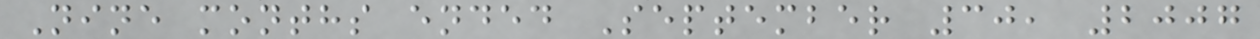Nine months ended September 30, 2007
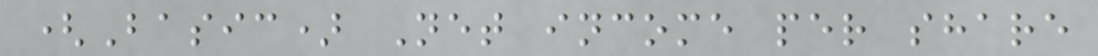(Basic) Net income per share
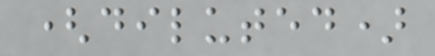(diluted)
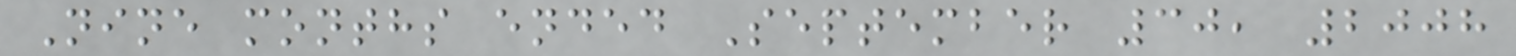Nine months ended September 30, 2008
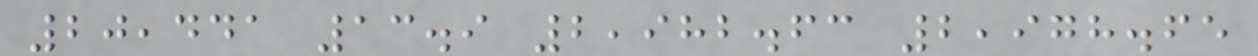20,441 13.9 2,982.63 2,978.65
